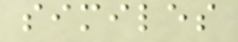similes
